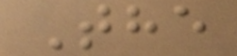The
